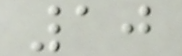10
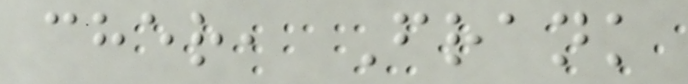cher, Frank
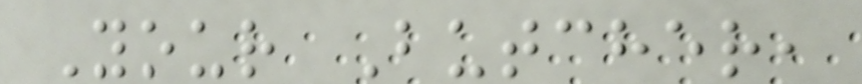Your Butcher,
